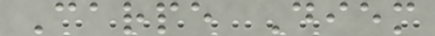Carpe Diem
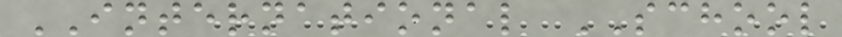INTERNATIONAL SCHOOL
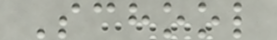School
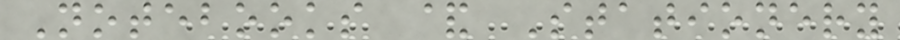Notebooks & Stationery
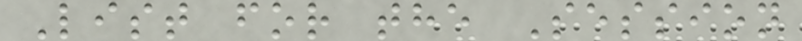List for the Session
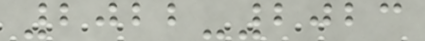2022-2023
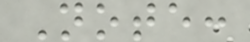Note:
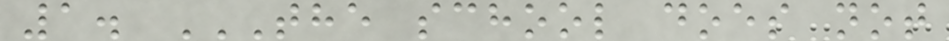1. THE SCHOOL DOES NOT
